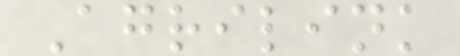Agrilink
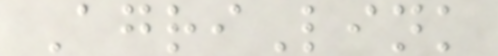AgriLink
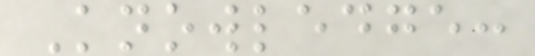Knowledge:
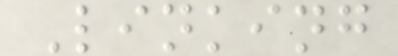Linking
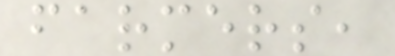farmers,
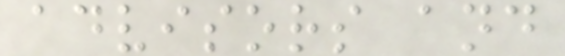advisors and
